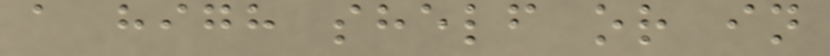a high shelf or in
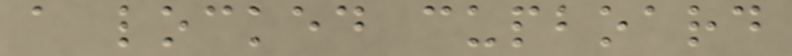a locked cupboard
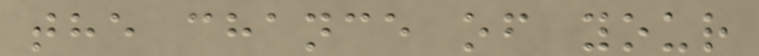the chance of your
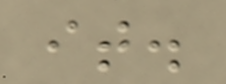it.
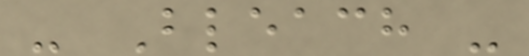- Bleach -
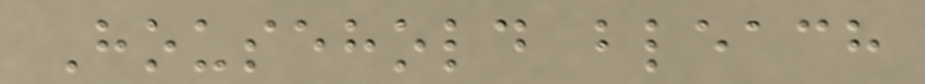Household bleach
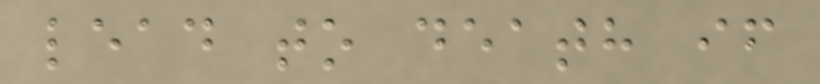lead to death if
